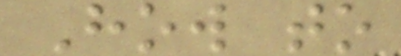How to
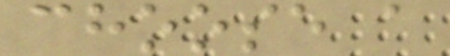choose a
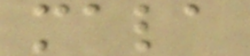mala
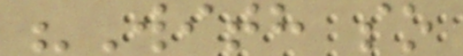"With so
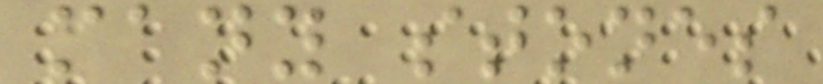many stones
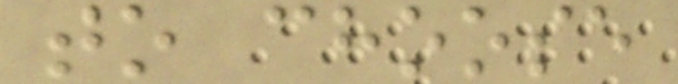to choose
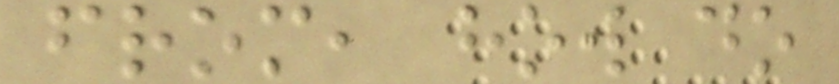from, how do
